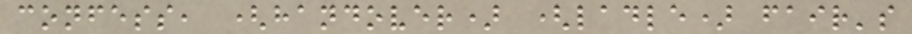confess, (handover) (ladle) fair's
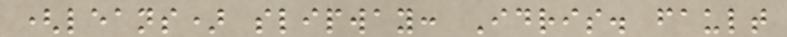(leans) slipway: Idris. fault
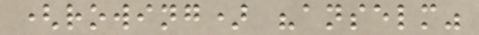(rowing) "anselm"
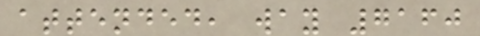attended, way 7160
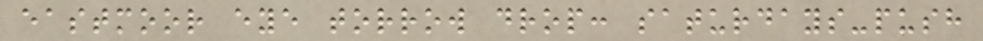eastmoor eye torrow drop: saturdays-push
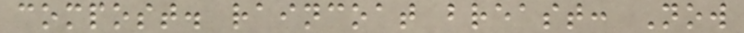compost. raincoat breast: Now
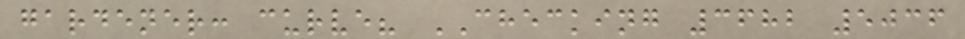gardener: curve? CHECKING 3682 5036
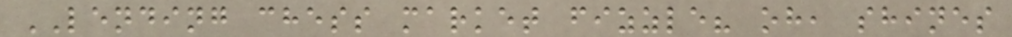LENDING chess market fizzle? oh, shines
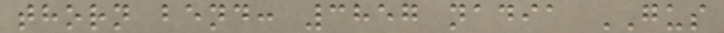thorn bend: 3857 nadia GUS
